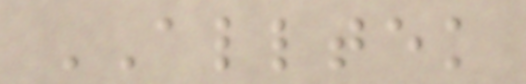ALLTEK
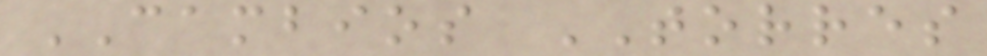CAMBIOS TORRES
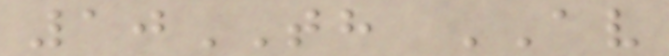10TH AV
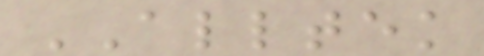ALLTEK
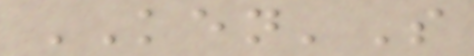KEN'S
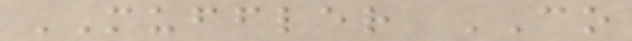MUFFLER CO
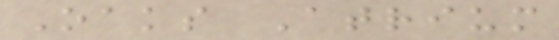Oaks Atrium
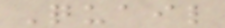Quail
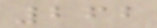262
